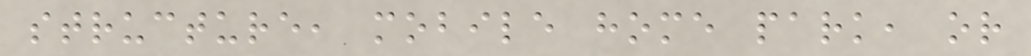structure, mobile home park, or
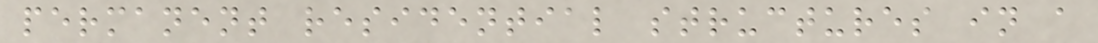permanent residential structures in a
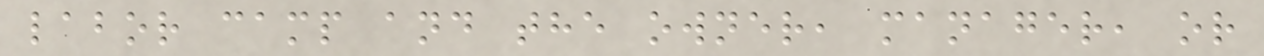labor camp and the owner, manager, or
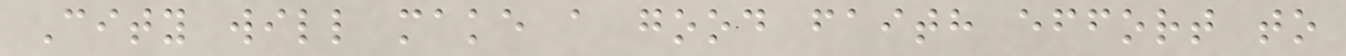City will make a good faith effort to
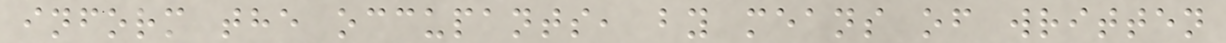inform the occupants, by means of written
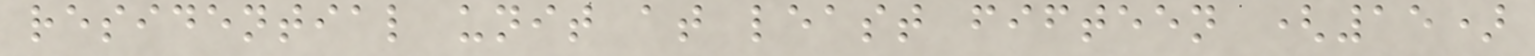residential unit at least fifteen (15)
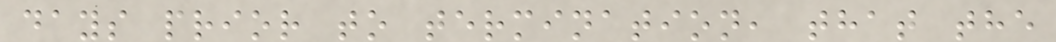days prior to termination, that the
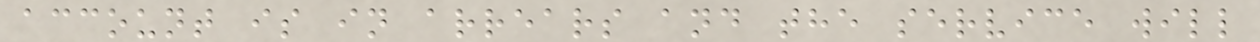account is in arrears and the service will
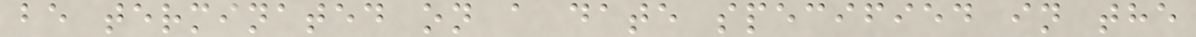be terminated on a date specified in the
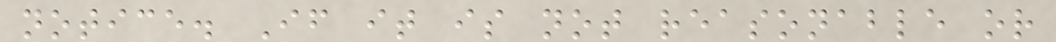notice. If it is not reasonable or
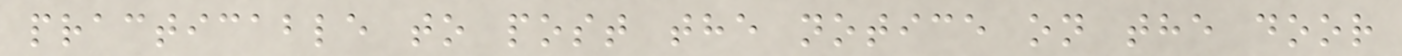practicable to post the notice on the door
